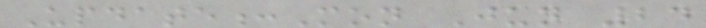Update:Mon Jun 24
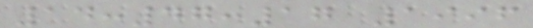14:47:17 1996
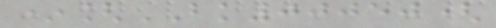*[BK00050(
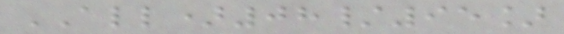ALL)08/95]
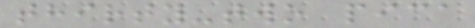thirty-two pica
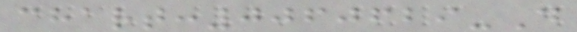chart:0060629-D
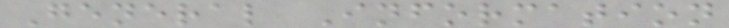General Information
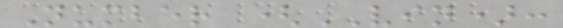Number (VIN):
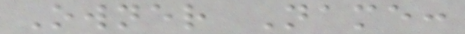Owner Name:
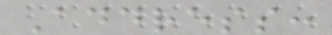Address:
